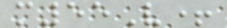m55V+
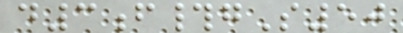d3f#gS50
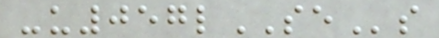-u057lSEs
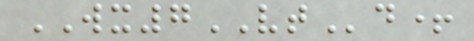WX7VTd+
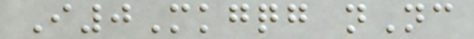I0Mkgqg nNc
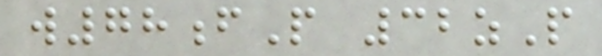w78fP 32zP
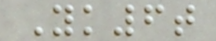Yk6t
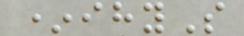*ihyS
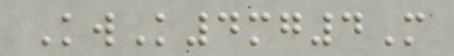KwK4mg4M
